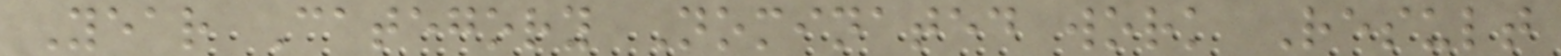Year Category Nominated work Result
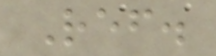Ref.
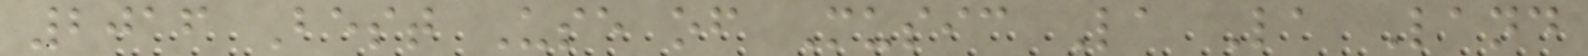2016 Best Use of Music La La Land
